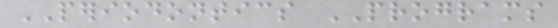PERIODONTICS PROGRAMS
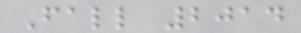Fall 2014
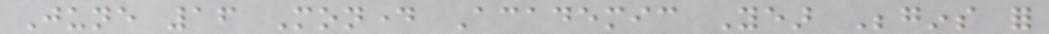June 16 Monday Academic Year Begins for
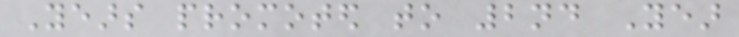Years promoted to 2nd Year
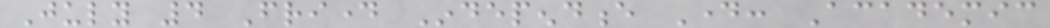July 4 Friday Independence Day: Academic
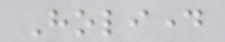Holiday
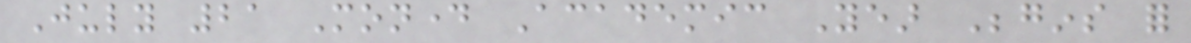July 21 Monday Academic Year Begins for
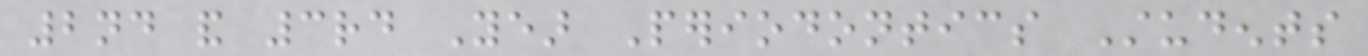2nd and 3rd Year Periodontics Students
